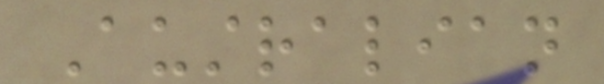Australian
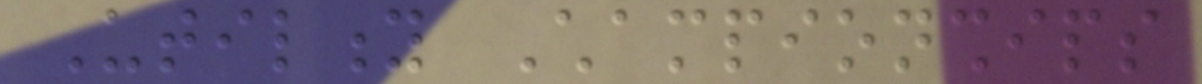Utility Championships
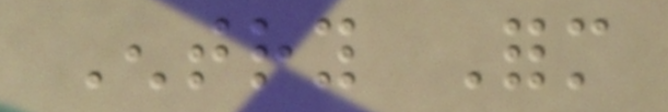Entry Form
